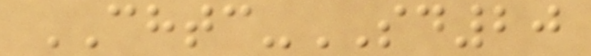CHTC-SD20
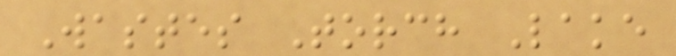Wastes Torch Lake
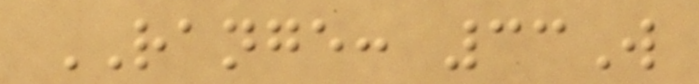RANGE: 33W
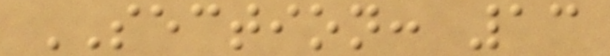SECTION: 13
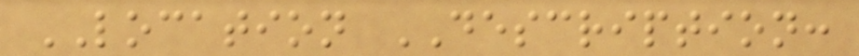LOCATION DESCRIPTION:
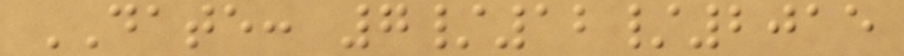DATE: 7/12/2015
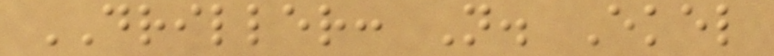DRILLER: N. Ekel
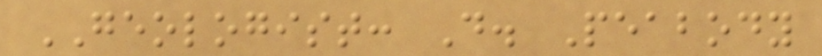GEOLOGIST: D. Peabody
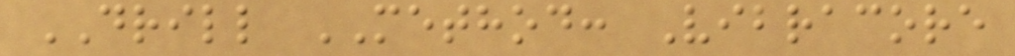DRILL METHOD: Vibracore
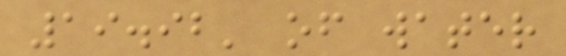19.92' of water
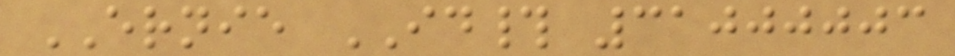ERNIE ID# 31000003
